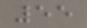55
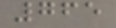765
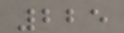225
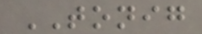TONIG
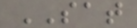SAT
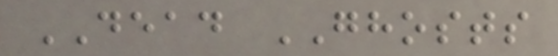DEAD GHOSTS
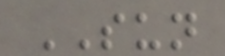SUN
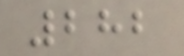282
